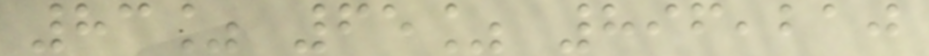83% 65% 896,210
